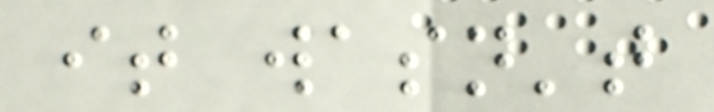it wasn't
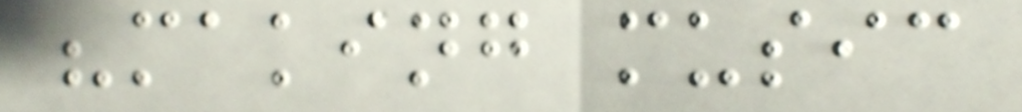"making music
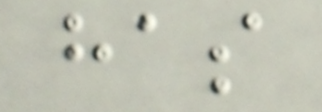has
